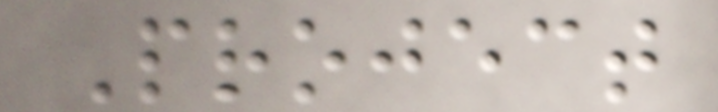Project
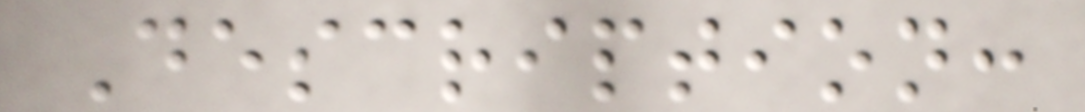Description:
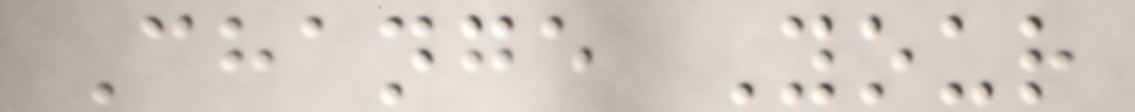Change Your
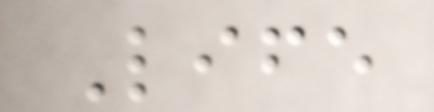Life
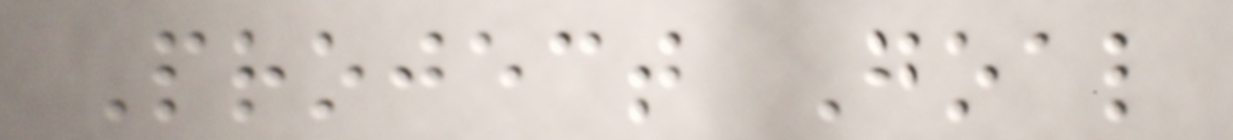Project Goal
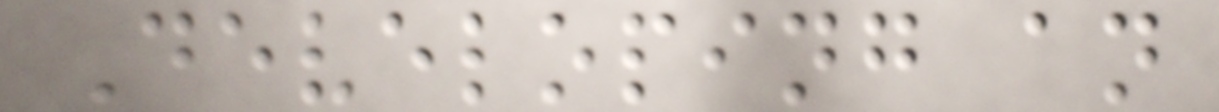Developing an
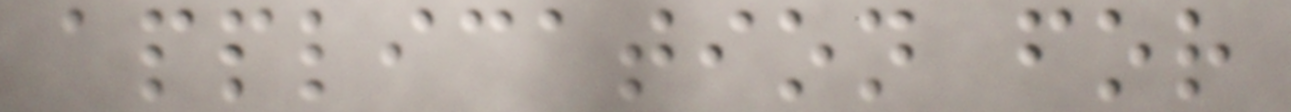application for
